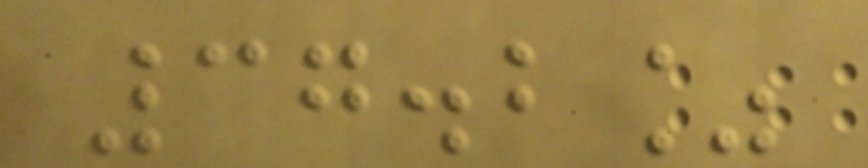37.2%
